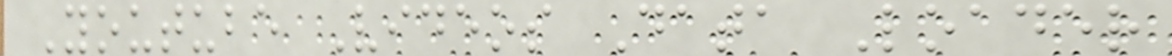Youtube Videos Data Loader
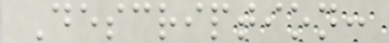Description:
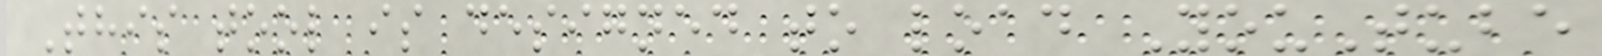This tool is designed to load YouTube
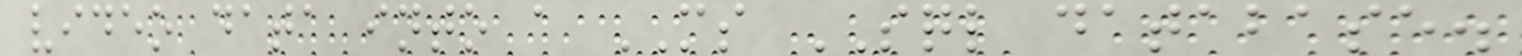video data into a MS SQL database.
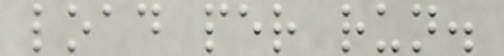load per run.
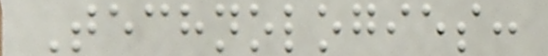Technologies:
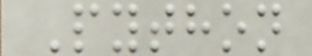Python
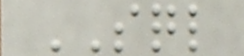SQL
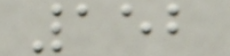152
